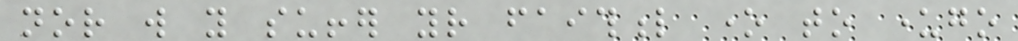nor will you suffer your faithful one to undergo
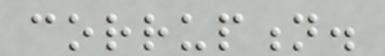corruption.
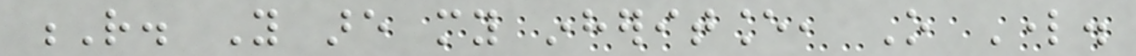R. You are my inheritance, O Lord.
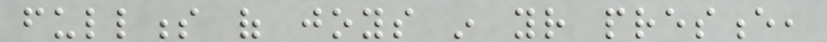fullness of joys in your presence,
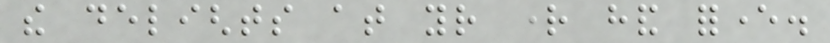the delights at your right hand forever.
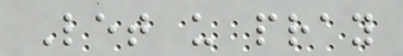Let us pray
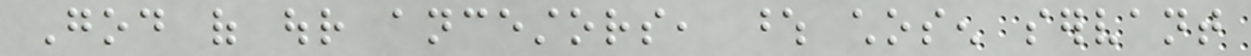God of our ancestors, whose chosen servant
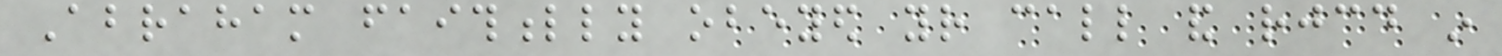Abraham faithfully obeyed your call and rejoiced in
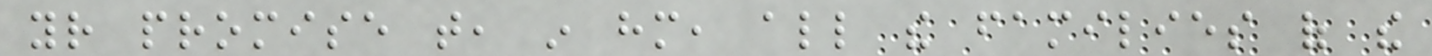your promise that, in him, all the families of the
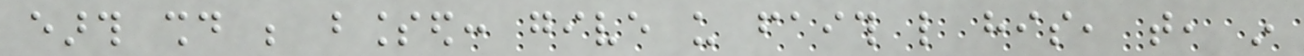earth should be blessed: give us faith like his, that, in
